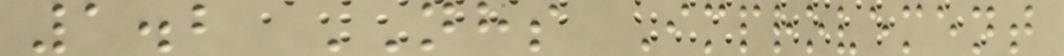1.2 NHS Improvement
